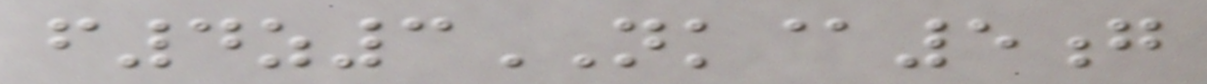f4z3NK@5g
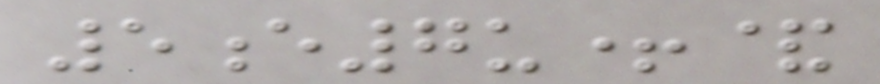5e7u+&
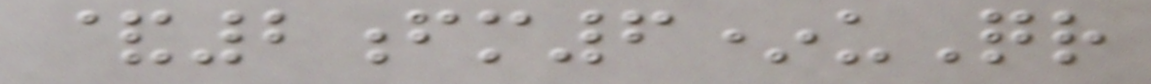&2fm6*uQr
